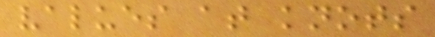values at knots
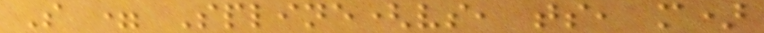S = Spline(vs, ts, m)
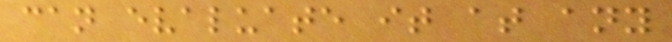can evaluate it at any
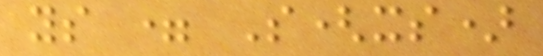ys = S(xs)
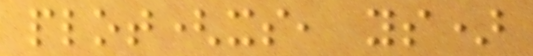plot(xs, ys)
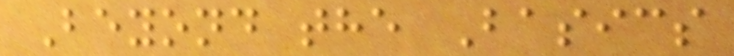Beyond the Basics
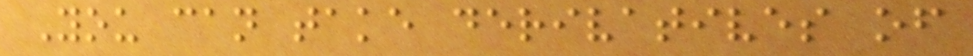You can take derivatives of
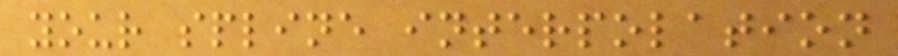your spline interpolation
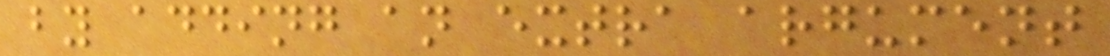by adding an extra argument
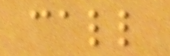call
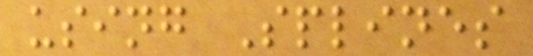using Splines
